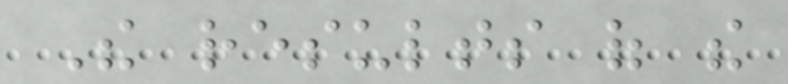The results of the
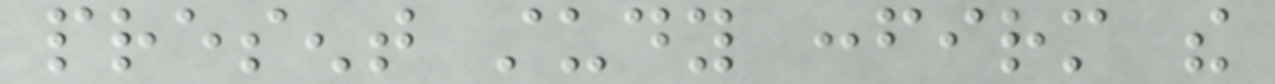present study confirm the
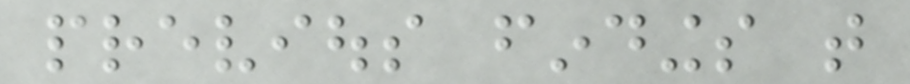previous findings that
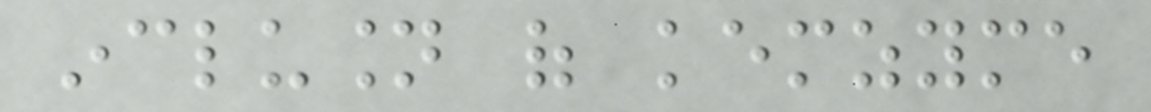inclusion of kemzyme
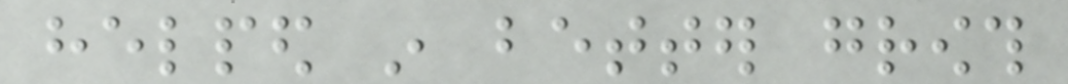helped in better growth
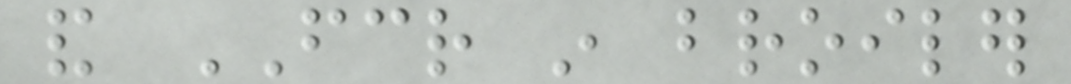and FCR in broiler
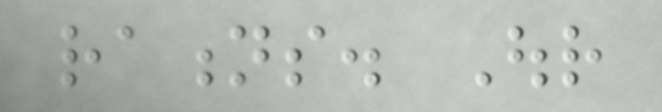rations. Our
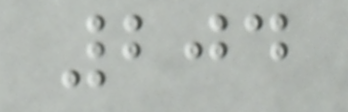204
